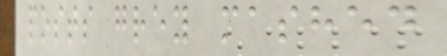posts grey mashed
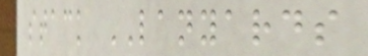stack LANYARDS
